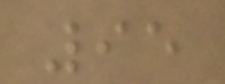95
